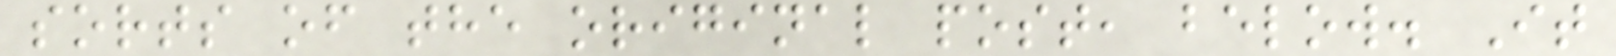sorts of the original post, below. It
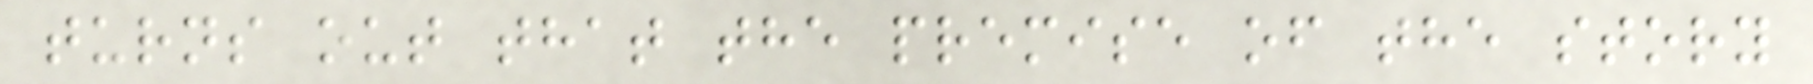turns out that the premise of the story
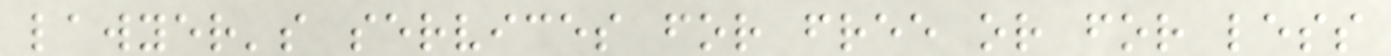lawyer's services for free or for less
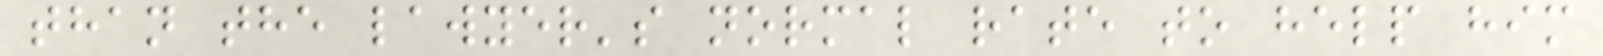than the lawyer's normal rate to help him
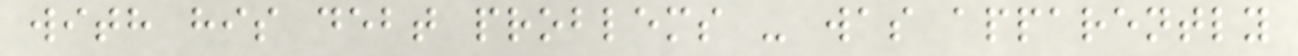with his debt problems - was apparently
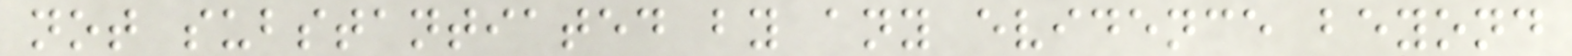not substantiated by any evidence beyond
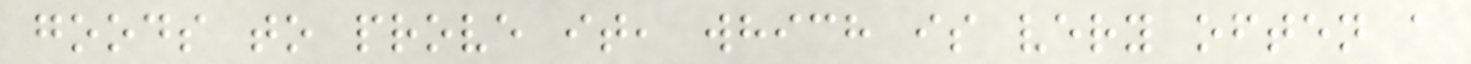goods to prove it, which is very often a
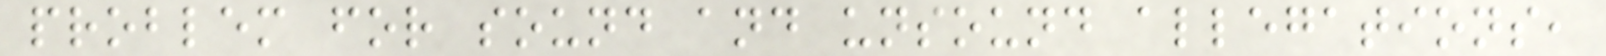problem for sound and unsound allegations,
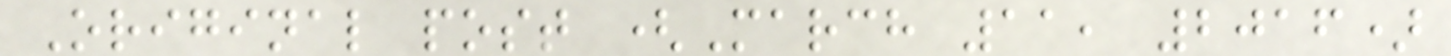Original post (March 11, 2016)
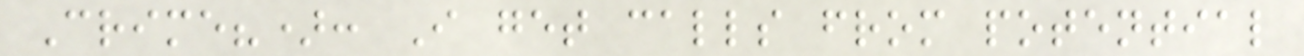Crime?): I get calls from potential
